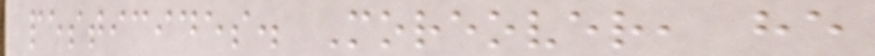pesticides. Moreover, he
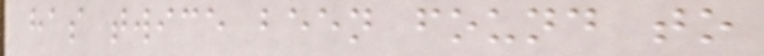has twice been found to
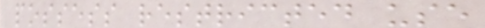possess restricted use
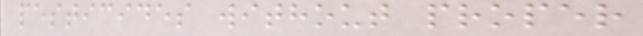pesticides without proper
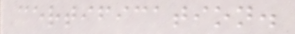certification.
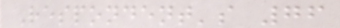Respondent's 76
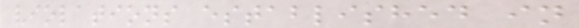violations established in
